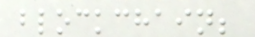blockchain;
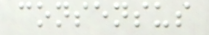consensus
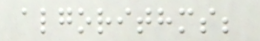algorithms;
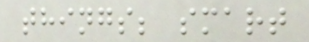things; smart
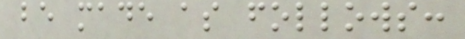be made as follows:
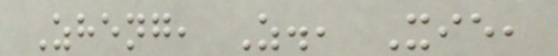Zheng, Z., Xie,
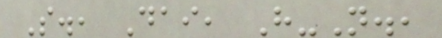S., Dai, H-N.,
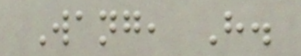Wang, H.
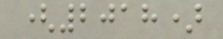(2018)
